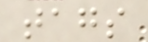tags
